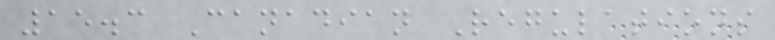15.3 Canadian Regulations
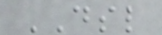DSL
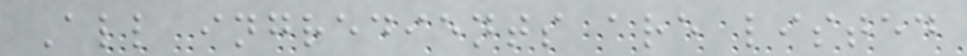All ingredients are listed
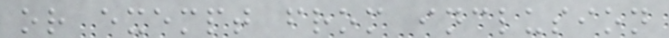or exempt from inclusion
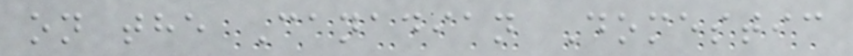on the Canadian Domestic
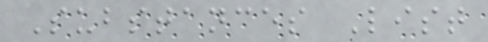Substances List
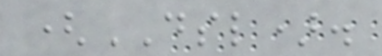(DSL).
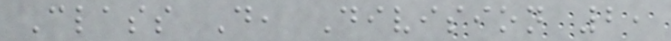Class D, Division 2,
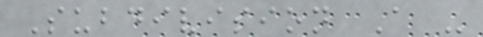Subdivision A -
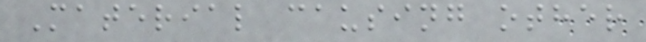Material causing other
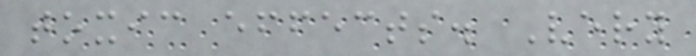toxic effects. Very
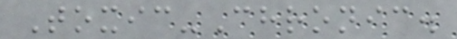Toxic-Chronic.
